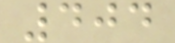404
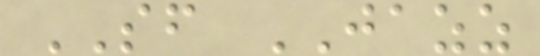SF JAZZ
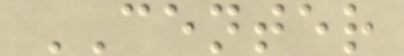CENTER
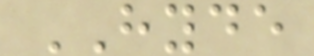HYDE
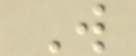W
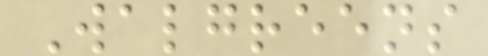Walgreens
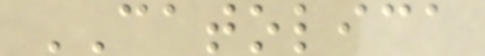CATOLICA
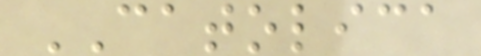CATOLICA
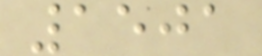1501
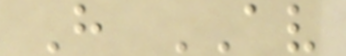H AV
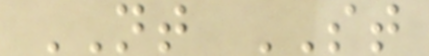NT ST
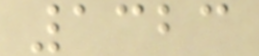1323
